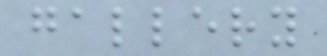gallery
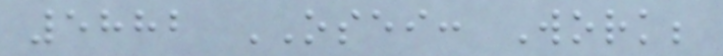5882 OSEI: Work;
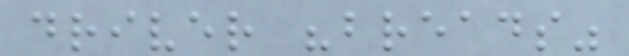driver "breads"
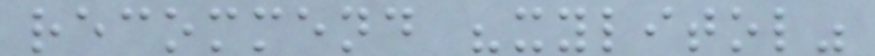recommend "xylitol"
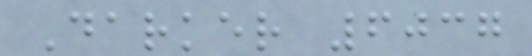Darker 6037
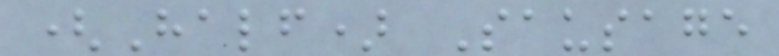(Half) Sausage
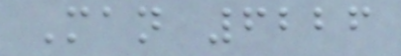Man 6226
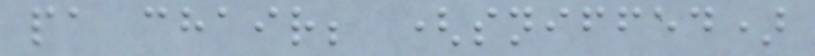pa chair; (sniffed)
